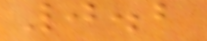0.2
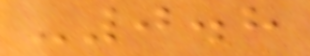-0.8
